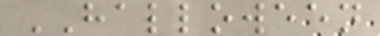HALLOWEEN
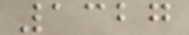1327
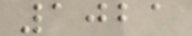1021
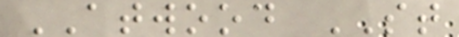ATWOOD ST
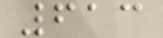613
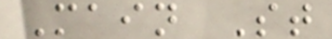Main St
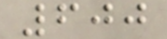600
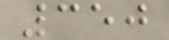350
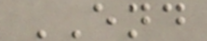END
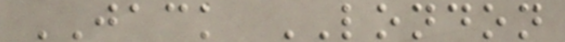JACK LONDON
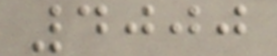4000
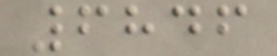6846
